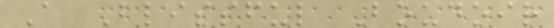A Blissful Boudoir
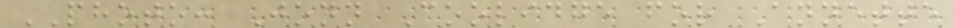PHOTO: Jonn Coolidge for Annette
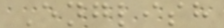English
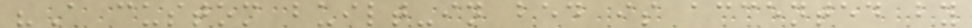"A custom built-in bed is accented by
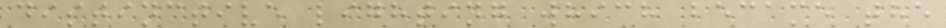distinctive lighting which became the
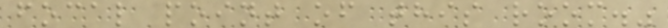focal point of this room."
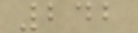242
